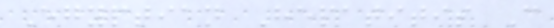Egyptian Hepatitis C
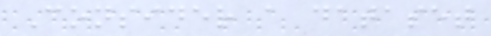Consider a dataset
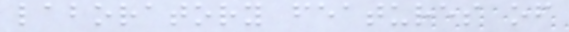laboratory features of
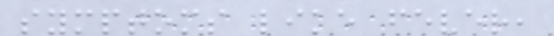symptoms like fever,
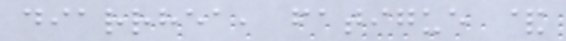diarrhea, fatigue &
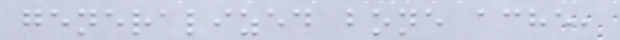generalized bone ache,
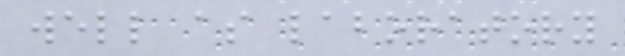well as laboratory
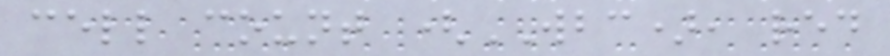cell count (WBC), red
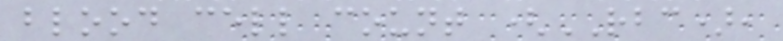blood cell count (RBC),
